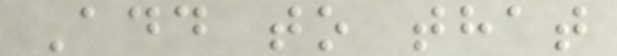Add to that
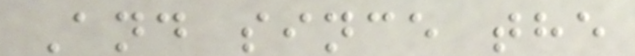And since the
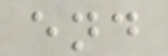end
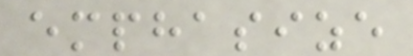emphasize
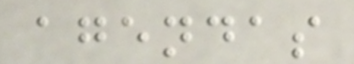agendas
